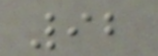92
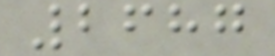2687
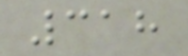318
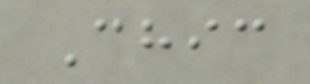Chic
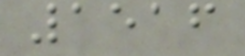1516
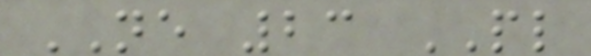NE 23 PL
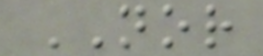NOR
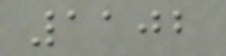1102
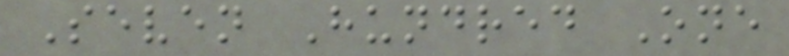Seven Hundred One
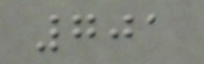701
